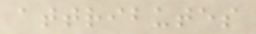attributes
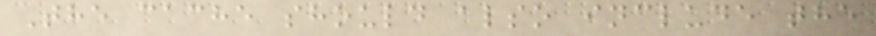The cache should also include the
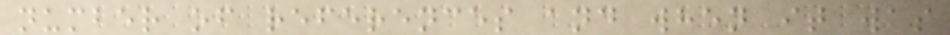number of references and when it was
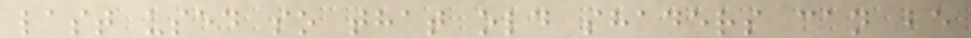last used so that old shaders can be
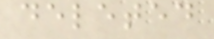deleted
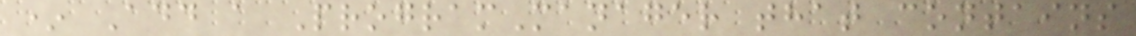* Add a ProgramManager that contains
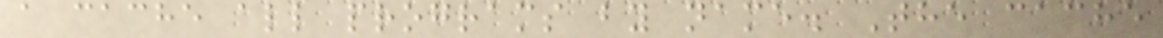a cache all programs by name. The cache
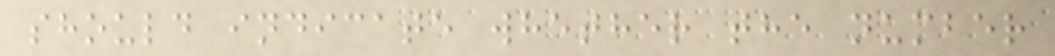should indicate whether the number
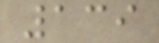139
